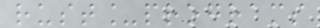rust_programs
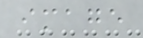image
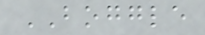BOGGLE
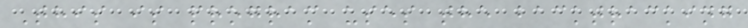This is program uses the backtracking
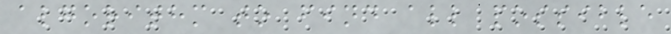algorithm to find all possible
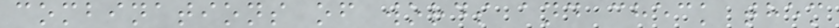combinations of words and check them
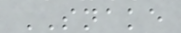SNAKE
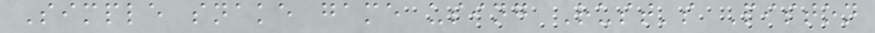Simple snake game using Rust's Piston
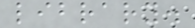library.
